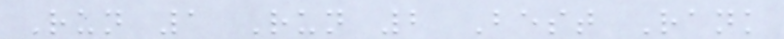Run 1 Run 2 Best Rank
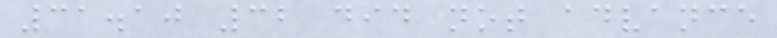31.10 32 did not advance
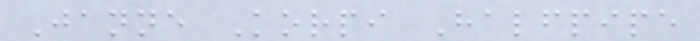Janne Korpi Halfpipe
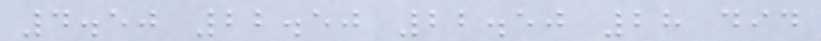4.50 22.50 22.50 28 did
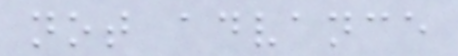not advance
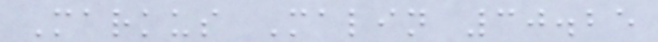Markus Malin 30.25
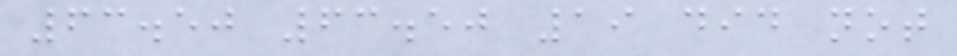63.50 63.50 19 did not
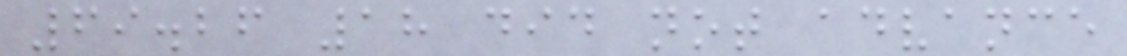69.26 18 did not advance
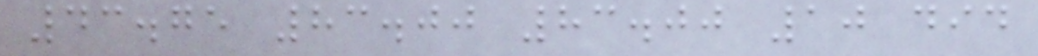43.75 83.00 83.00 10 did
